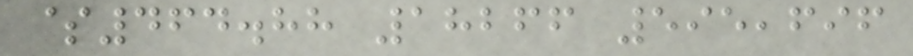$464.88 18266 595,696
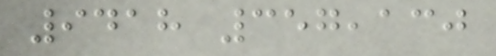9418 357,130
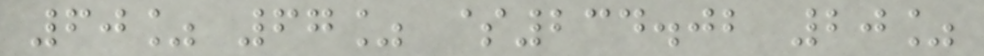60% 67% $234.02 20%
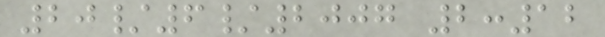20/6/2007 2:12
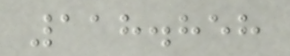118.858
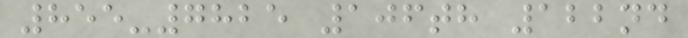855-7825 106th 122nd
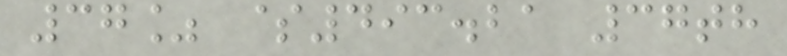37% $493.21 37th
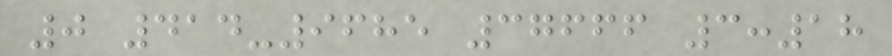0 414-9685 37666 3:18
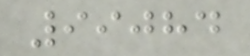99084
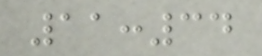11:34
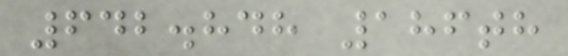642.848 186th
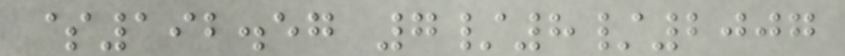$192.57 7/8/2007
